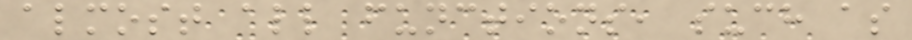almost all functions, such as
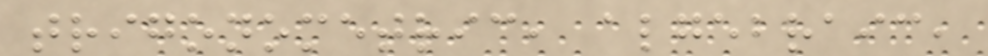trigonometric, algebraic,
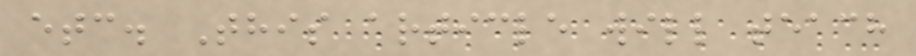etc. This article will teach
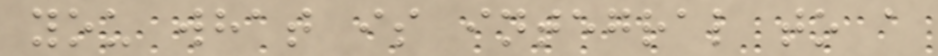you what is integral to a
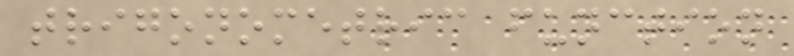trigonometric function
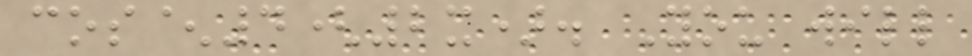cos^4(2x). You will
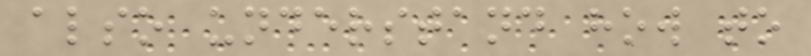also understand how to
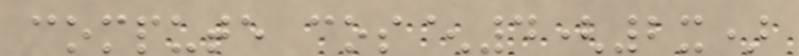compute cos^4(2x)
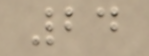24
